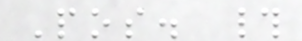Pos. #
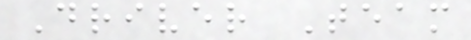Driver Team
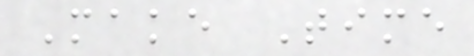Make Time
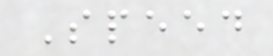Speed
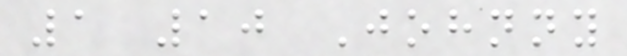1 10 Johnny
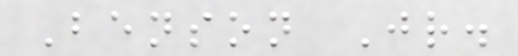Benson Jr.
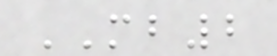MB2
